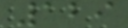129
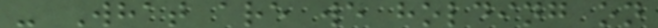- What are we holding on
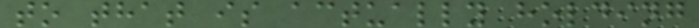to that is actually holding
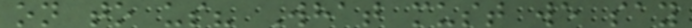on to us? What must we say
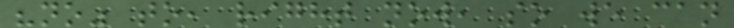"no" to, right now, so we can
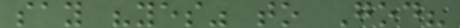say "yes" to God?
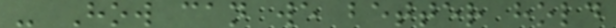- How can we better hold
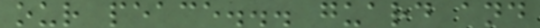our peace... guard and
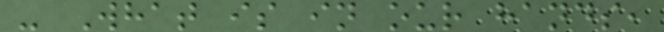- What is in our hands,
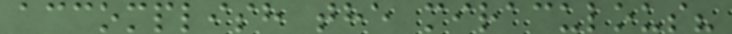accomplish the miraculous?
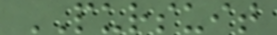PURSUIT
